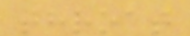throat
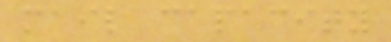mail capacity
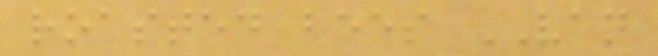roasted bees VAN
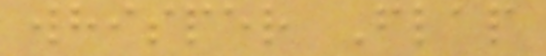whisper Flap
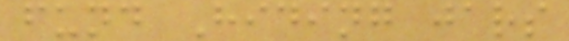fund Hiding jars
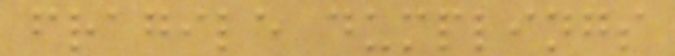fragile dumplings
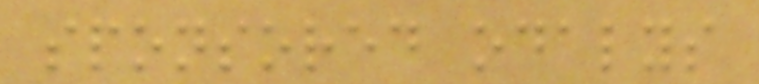sponsored odalys
